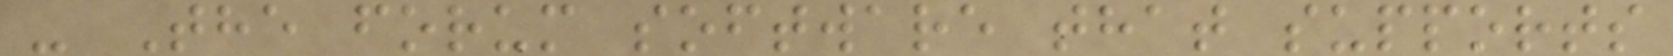- The forum software that supports
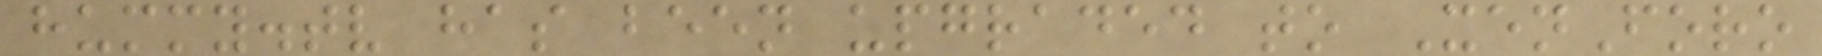hummy.tv has been upgraded to XenForo
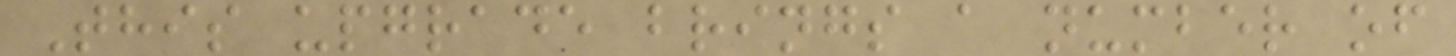This upgrade brings a number of
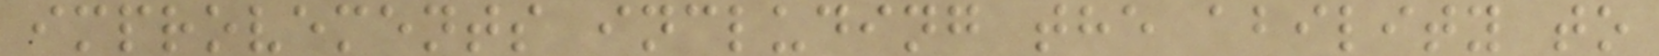improvements including the ability to
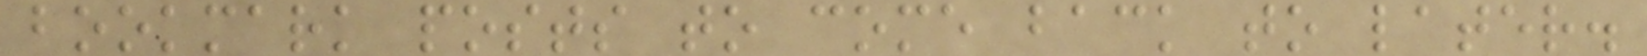bookmark posts to come back to later.
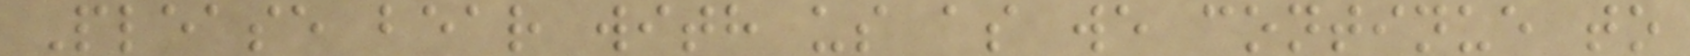Please bear with us as we continue to
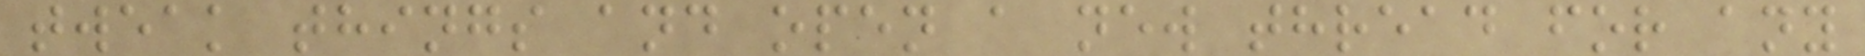tweak things and open a new thread for any
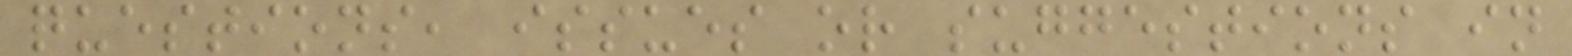questions, issues or suggestions in
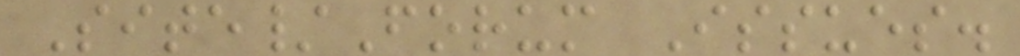Site/Forum Issues.
